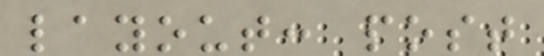layout: post
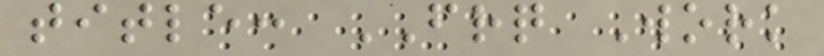title: FRQ Work
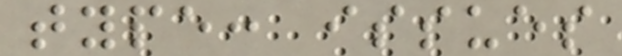type: issues
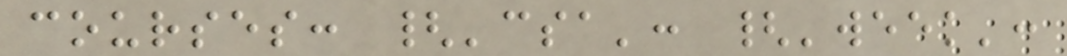courses: {'csa': {'week':
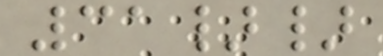31}}
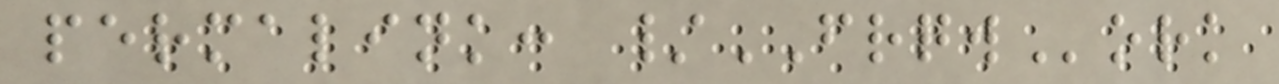permalink: /FRQWork
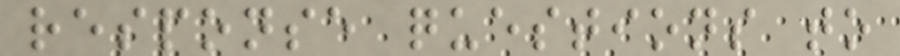response questions to
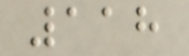118
